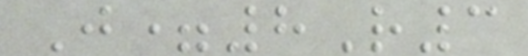J=8R3
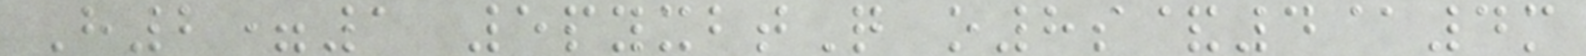H2=1 5pyxbtQ o8s&4@4m
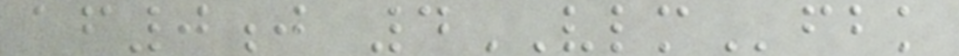af0j 4VLMfbk
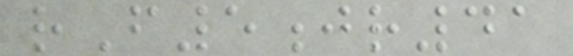rF5jr41
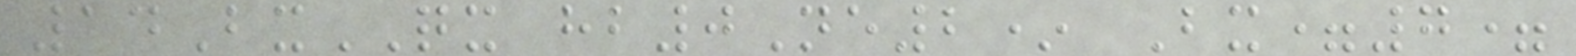14BxQX hb0Ne2* Bx=7=
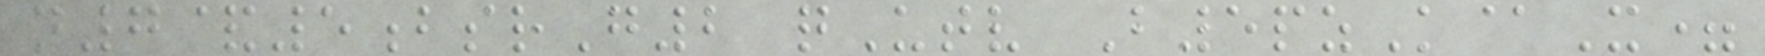n7&5bsrG2 qUtv B5pzK@X=
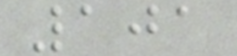101
